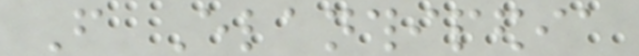From Elanthipedia
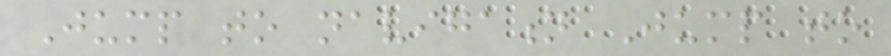Jump to navigation Jump to
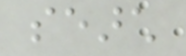search
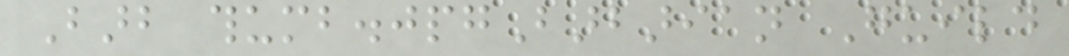Barb thumb.jpgBarbarian Guild
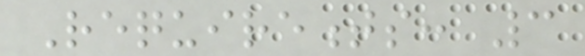Requirements: 3
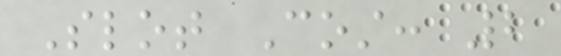Slot Cost: 2
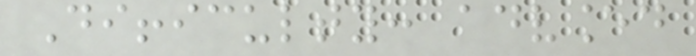Difficulty: advanced
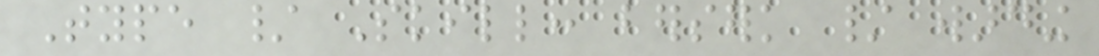Type / Skill: berserk / warding
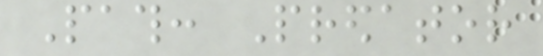Path: Predator
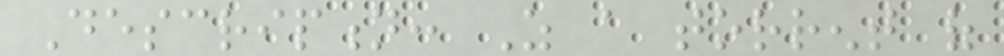Description: As a torrent of
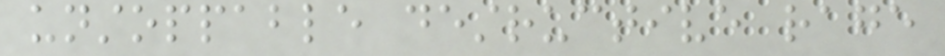unstoppable destructive rage
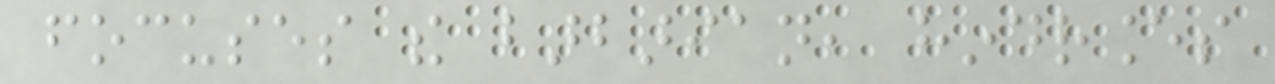focuses the barbarian, hindrances
